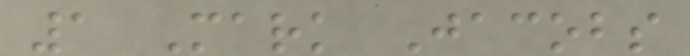1 Mark Jacobs
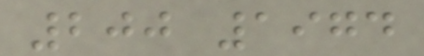200 1974
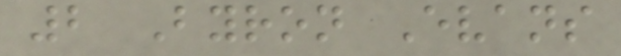2 Byron Evans
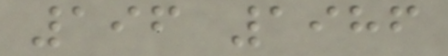196 1986
